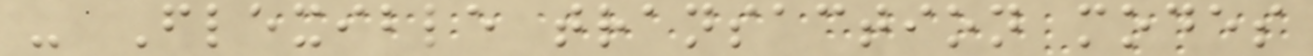- Flexible transaction modes
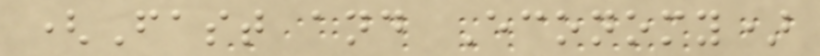(Fast and Economy)
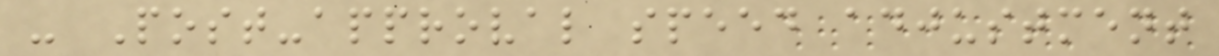- Post-approval speed adjustment
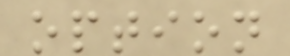option
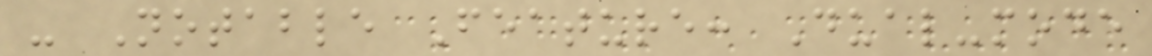- Notable Feature: Dual-mode
